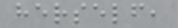herself,
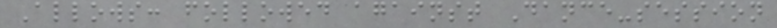Allows: followed against Dance-session
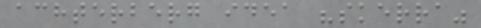achterberg idea "skerra"
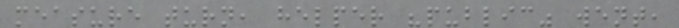measure turn, helper "public" went,
